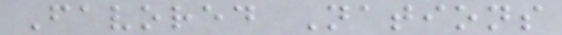Favored Nations
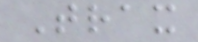Trax
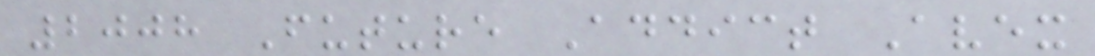2008 Future Addict Avex
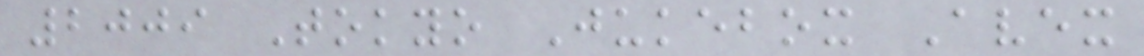2009 Tokyo Jukebox Avex
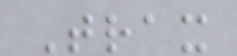Trax
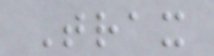Trax
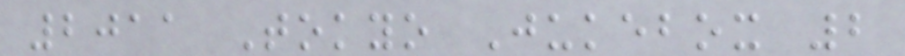2011 Tokyo Jukebox 2
